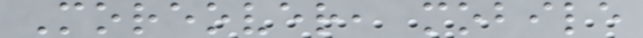Moreover, mobile
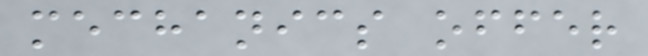mechanics offer
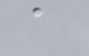a
